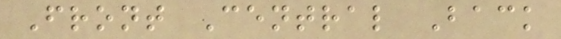Front Central Back
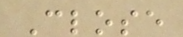Close
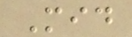Mid
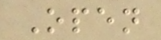Open
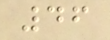46
